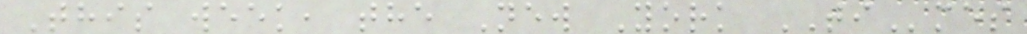This week, the New York TImes
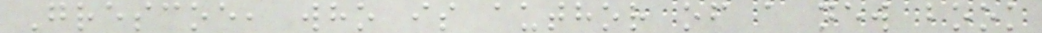Grescoe, who is author of a new book
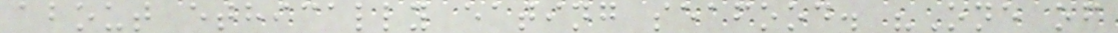about ethically eating seafood. "One of
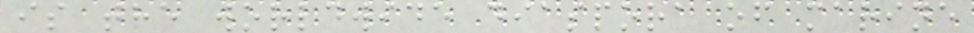is the worldwide diaspora of marine
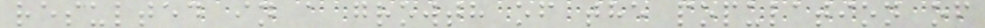resulted in a growth of the population of
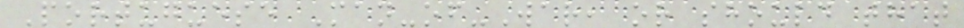Portuguese Man-of-War, or should that
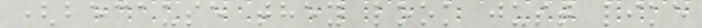(because they look just like
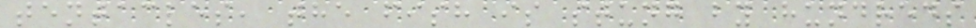tentacles, the fish is stung by hundreds
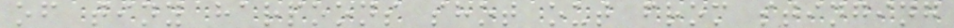of tiny harpoons shot out from stinging
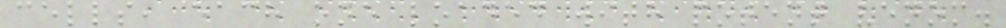cells, each one loaded with potent venom.
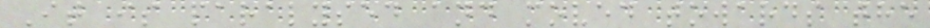It is paralysed and moved towards the
